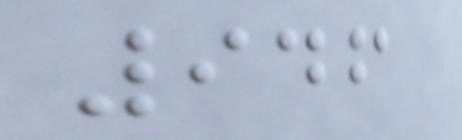946
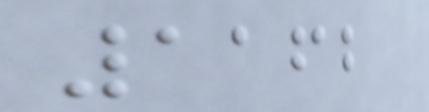1162
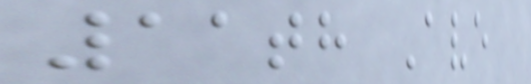11th Ave
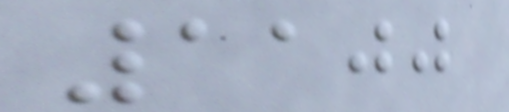1100
